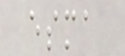esma
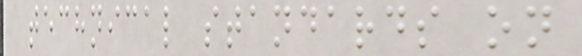technical standards on
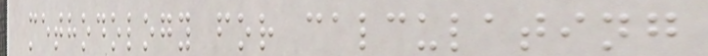methodology for calculating
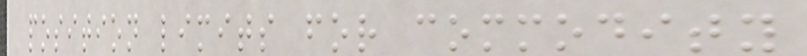position limits for commodity
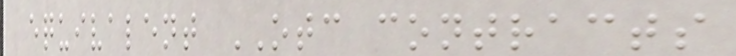equivalent OTC contracts
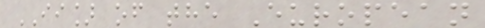II] of the European
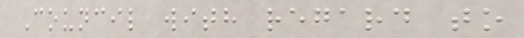Council with regard to
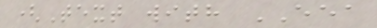(Text with EEA
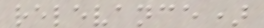relevance)
